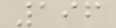196
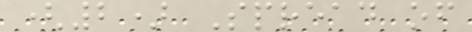(2) Spread of
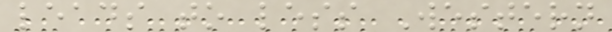leads to less Western
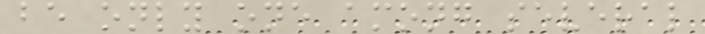be only one among several
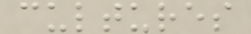cultures
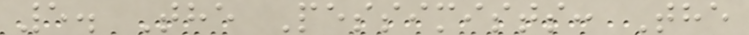5. The Pessimists: The
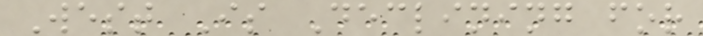West Is Declining for
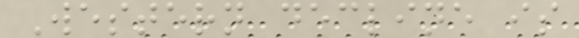Western decline is
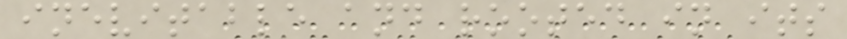inevitable and rooted in its
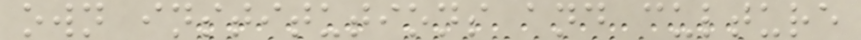own institutions and culture
